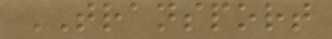TRANSPORT
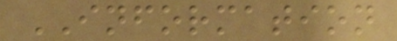INFORMATION
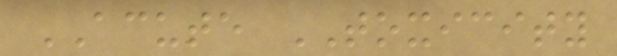ACUTE TOXICITY
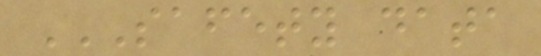SAFETY DATA
